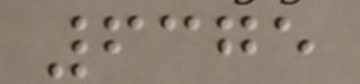6375
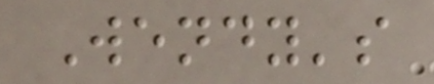Wendy's
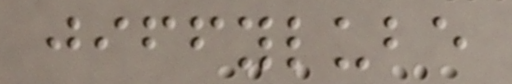jiffylube
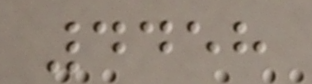4458
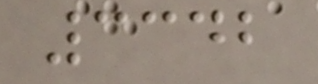3342
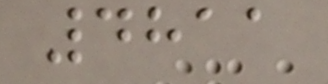4811
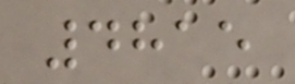4815
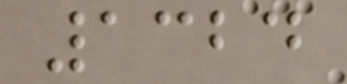1324
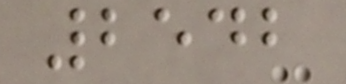2542
